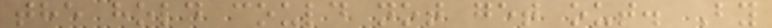the hold could not get out. By
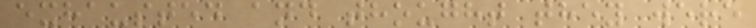exhausted and thought they were
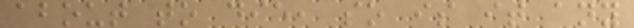about to die, so is it any
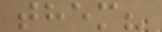them?
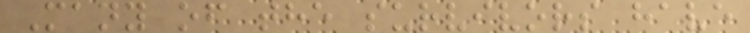Many of the survivors have
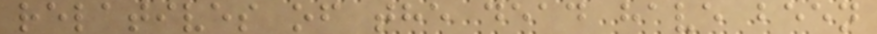relatives of the dead have been
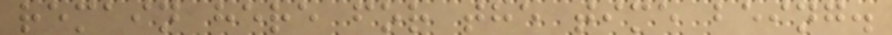remain here for the time being.
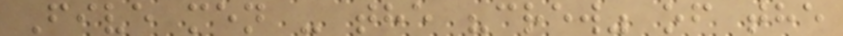Five men - the "crew" of the
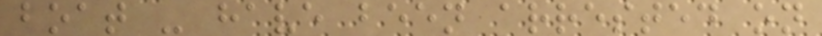boat - have been arrested on
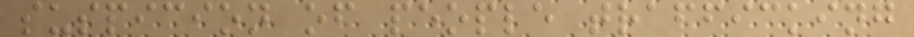suspicion of people trafficking
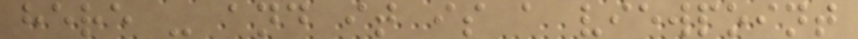here - and it is a viewpoint
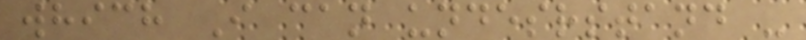which I can undesrstand -
